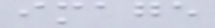image
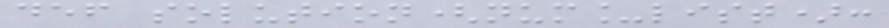def solution(num_list):
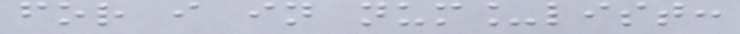for i in num_list:
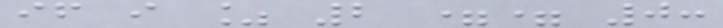if i % 2 == 0:
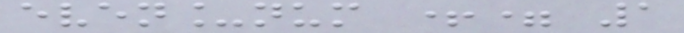even_num += 1
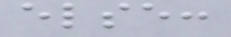else:
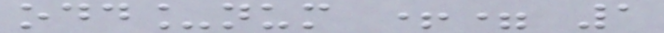odd_num += 1
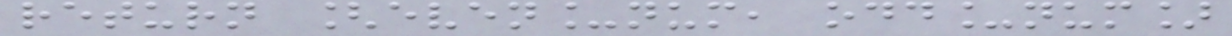return [even_num, odd_num]
